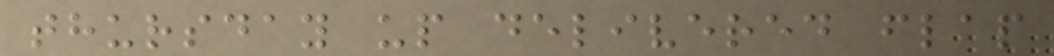thursday up delivered flap
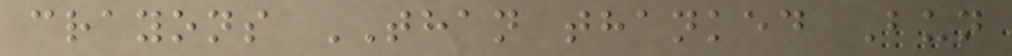crayons THAN thanked Bun
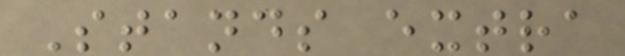Stands extra
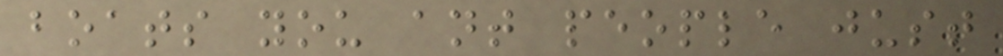boats you ant people just
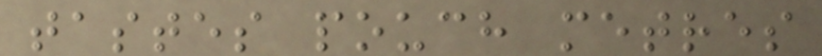tastes pouch metres
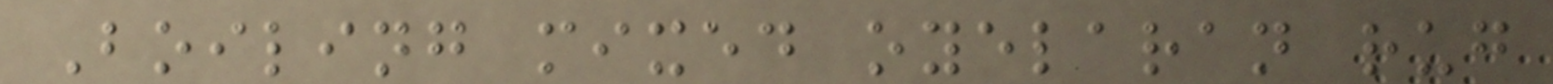Boiling mixed oyelaran rug
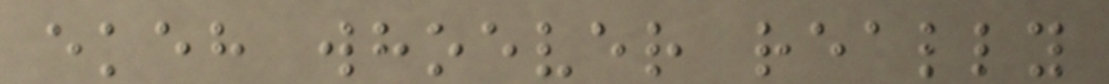ekeh whoever really
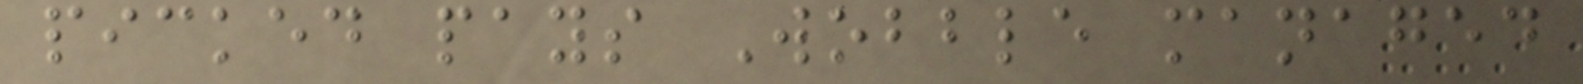picked pays Wobble managed
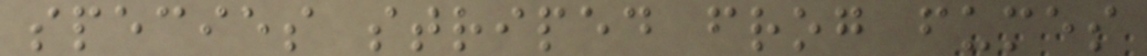species striped frog fumes
